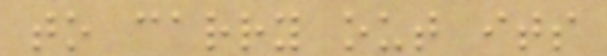to carry out its
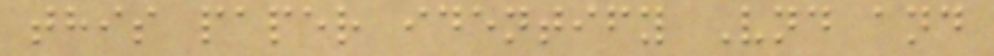this paper identify Vnd and
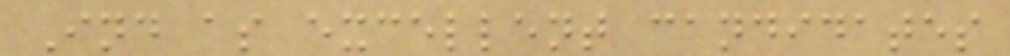Ind as excellent candidates
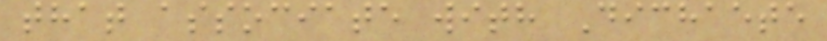that associate with Dichaete
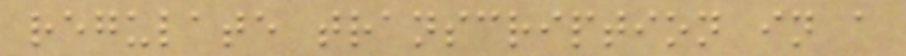regulate transcription in a
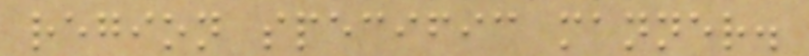region specific manner.
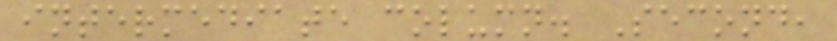intermediate column. Second,
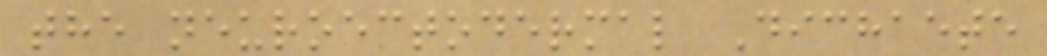the neuroectodermal Dichaete
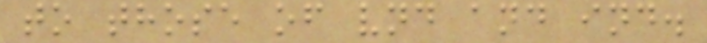to those of vnd and ind.
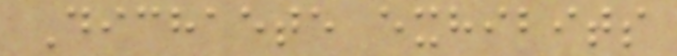Dichaete exhibits
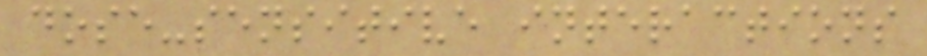dose-sensitive interactions
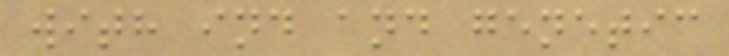with ind and genetic
